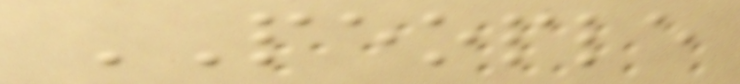PEOPLE
